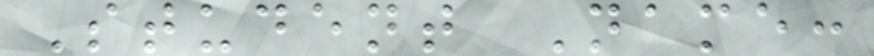Student Name:
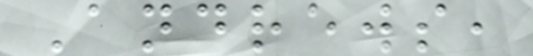Andrews,
